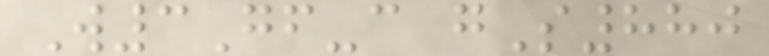W3Gf-c gS880
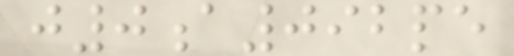j0a092pe
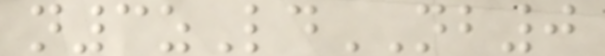n3zLdNB0
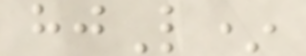hjL*
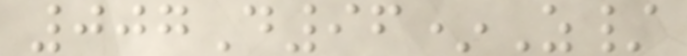007D96*Z/
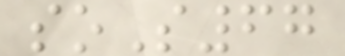soS67
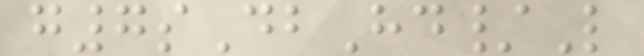g7sDbHd/L
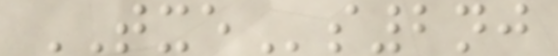TXEs2nj
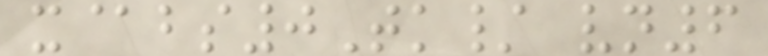x@bs0Tk/ vn6
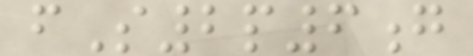fS2p6g
